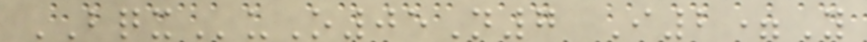BQXuO05N7 I2=Y
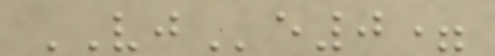VJe0=
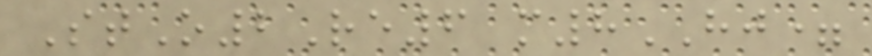StO2Re6 m8HJ=
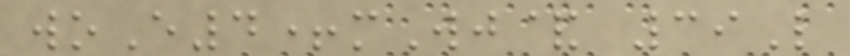woE4+mWj& 39L
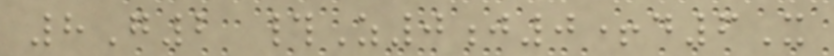8G2 #Z0j0+d6X
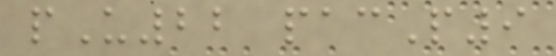pU22 pacP9
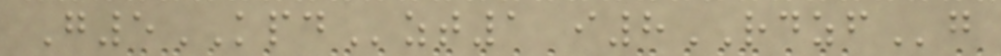G5KPDzt1 i8RDZFg
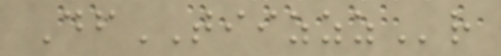DfTIIZZZr
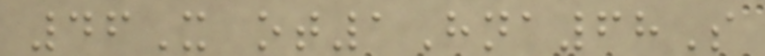46X ot1Hna68S
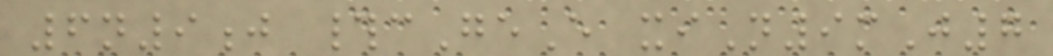6n9j #cGeE xiN9mJ7
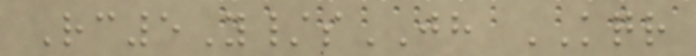Rc5Y/sJH KQR
